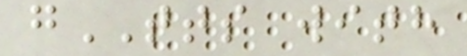gTTS with
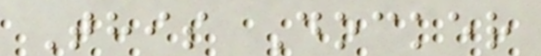This Docker
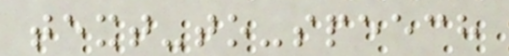text-to-speech
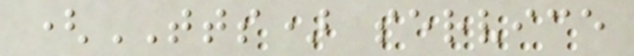(TTS) service
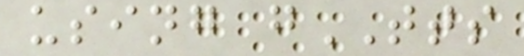using gTTS
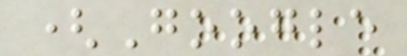(Google
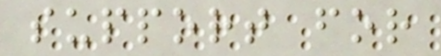support for
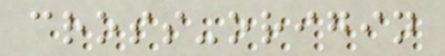cross-origin
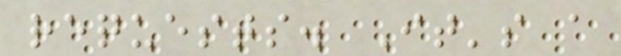requests. It's a
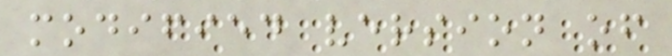modified version of
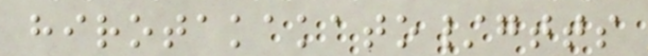hirotakakato/gtts
